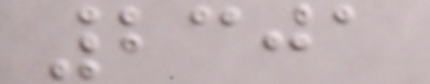2301
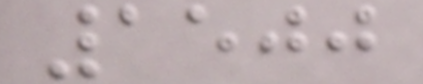1500
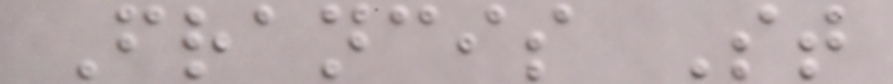Francis St
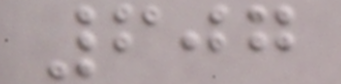607
